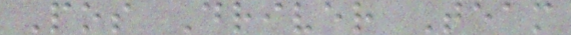Pos Driver Team
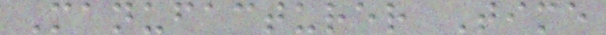Manufacturer Time
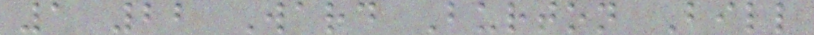1 22 Ward Burton Bill
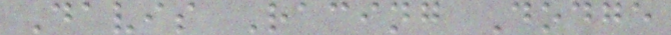Davis Racing Dodge
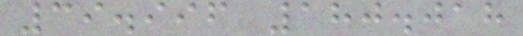39.996 180.018
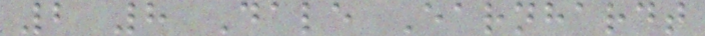2 8 Dale Earnhardt
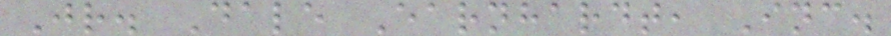Jr. Dale Earnhardt, Inc.
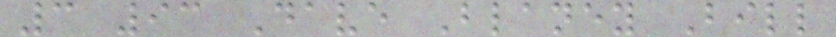3 93 Dave Blaney Bill
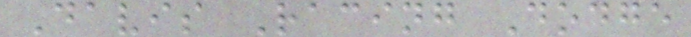Davis Racing Dodge
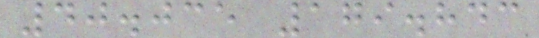40.035 179.843
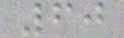60
